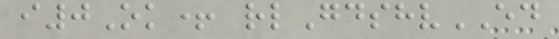i0Ok+ rlGdshvED
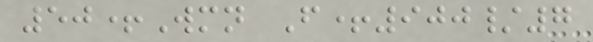50+Wmn F+900/7
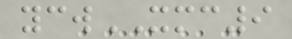ycwXMC9
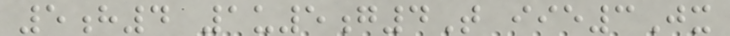5h4 1u5g4T iie3Jx
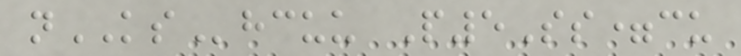nKShcuu P5Ss=cu
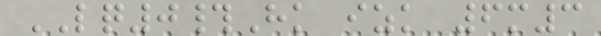LQ0#Hk izk 6m3
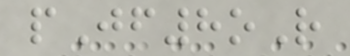pJf8oR
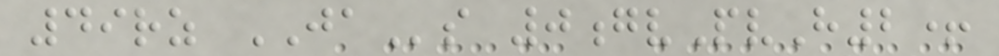49rz JAs 0gvPvH2+
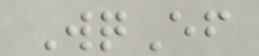WqEf
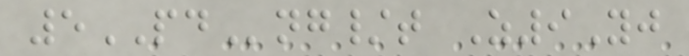5PDng/t Z9Yj
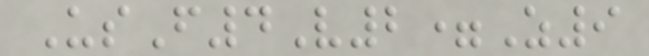UsF4V2=Z9
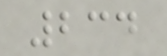234
